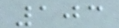103
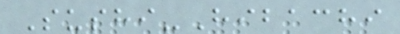Sushi-Hibachi
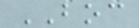BOC
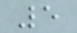5
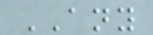ANY
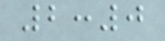2:0
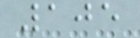105
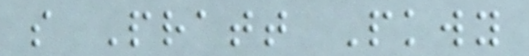s Pratt Pkwy
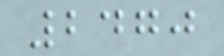2470
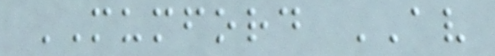MUMFORD AV
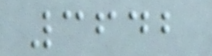3642
